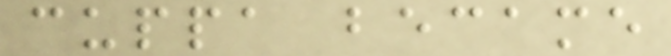cuppa became
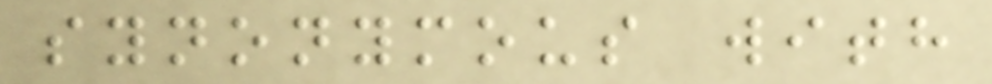synonymous with
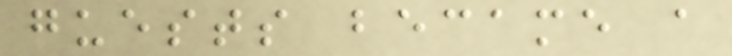guests became a
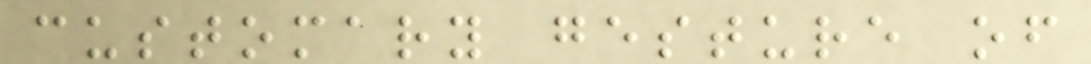customary gesture of
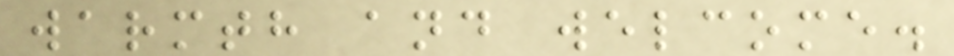warmth and welcome.
